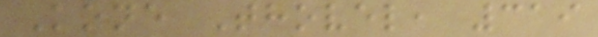Kone Thovel, 319
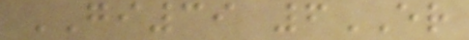GI39 6ER
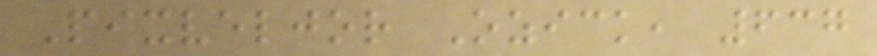Pixveljor Ozick, 637
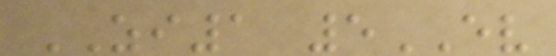ZI1 5EV
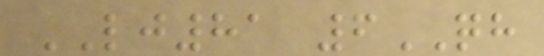LJ81 6QH
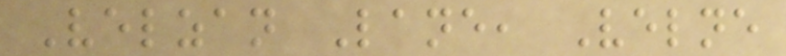Velzan Lane, Velne
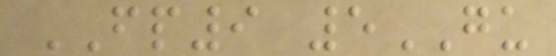FP9 5GU
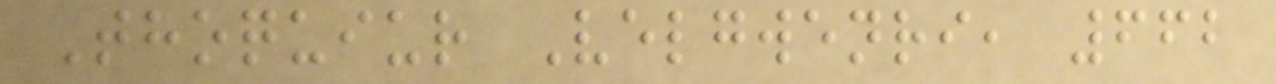Thoquiur Velgwenri, 662
